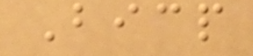Bicp
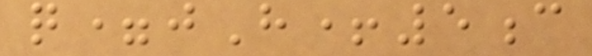q=jH+5c
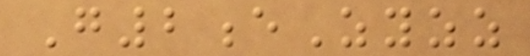G2eZyzz
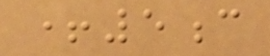+5c
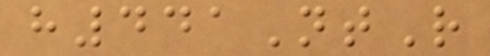h441NtR
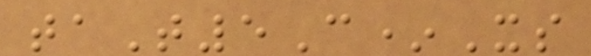taT5C*Xs
